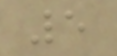5
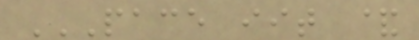PACE IIT &
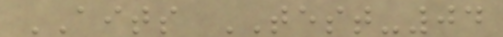AITS TEST-04
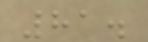81.
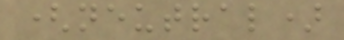(neutral)
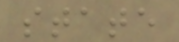state
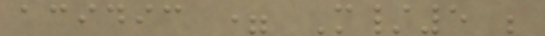acidic = M/5 ;
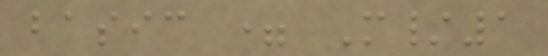basic = M/1
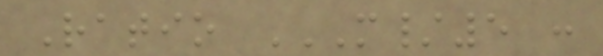Ratio M/5 :
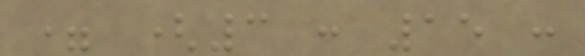= (3 : 15 :
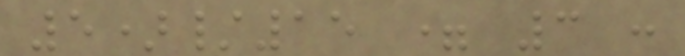5)/15 = 3 :
